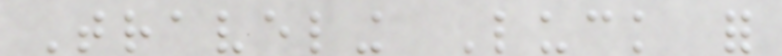Traveling Luck for
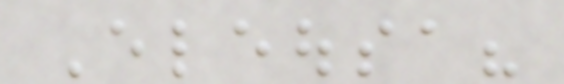Eleousa?
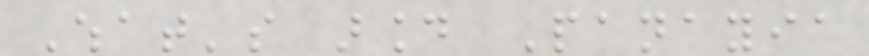What's around Panayia
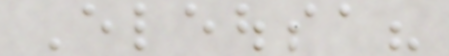Eleousa?
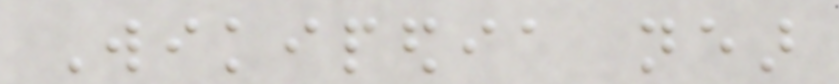Wikipedia near
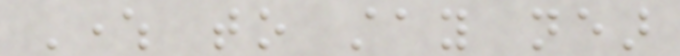Where to stay near
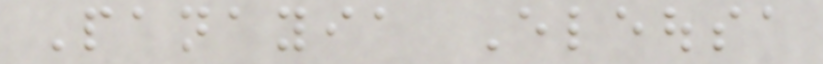Panayia Eleousa
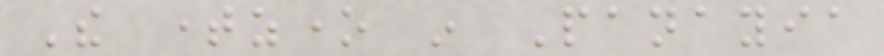The timezone in Panayia
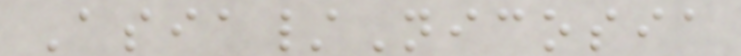Asia/Nicosia
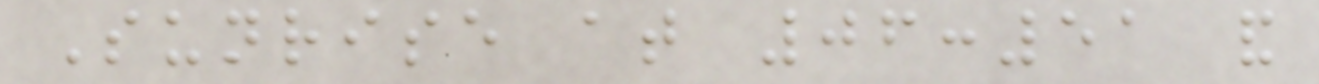Sunrise at 06:51 and
